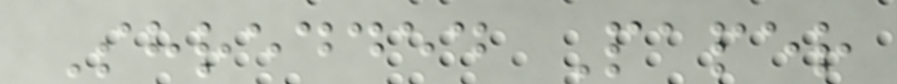Shredded Paper
